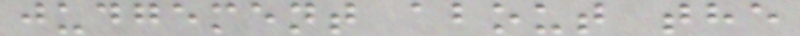judgement about the
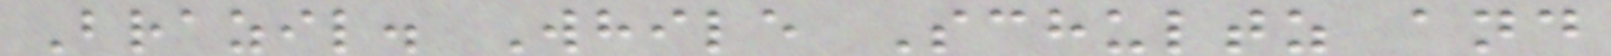Brazil. While Schultz and
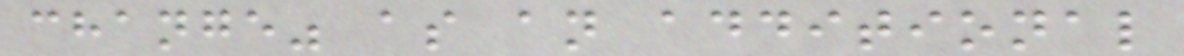change" as an additional
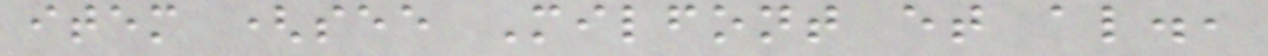item (see Milfont et al.,
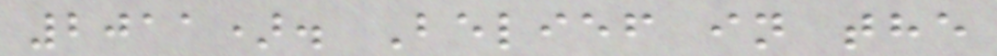2011). Belief in the
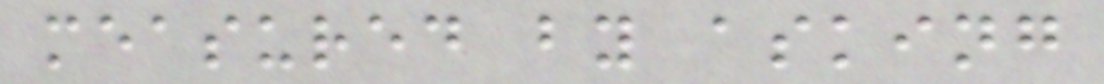measured by asking
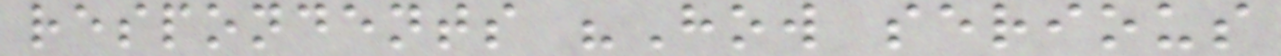respondents "How serious
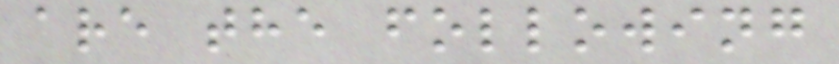are the following
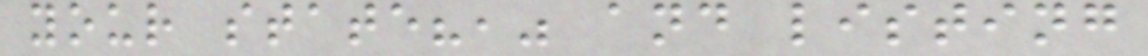your state?," and listing
